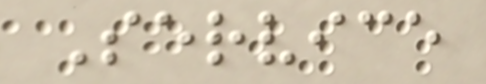Service
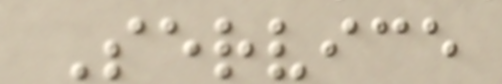Service
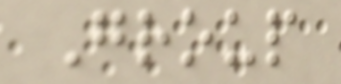Group
